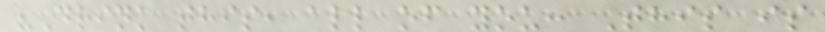"Drink this, all of you: This is
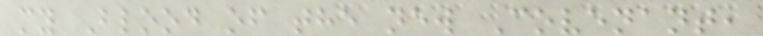my Blood of the new Covenant,
